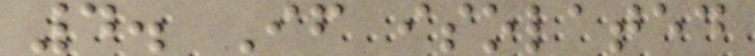4. If isolated
